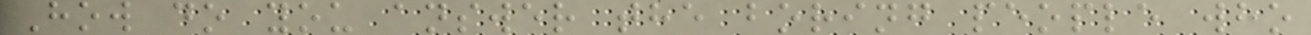How do you answer the boring people who
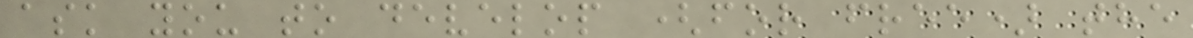ask you to develop (for free) the
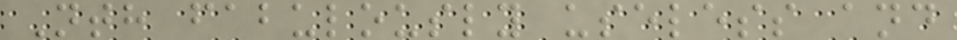Nth fabulously useless and
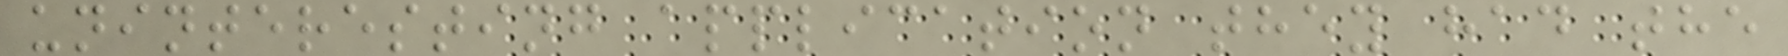uninteresting application they had the
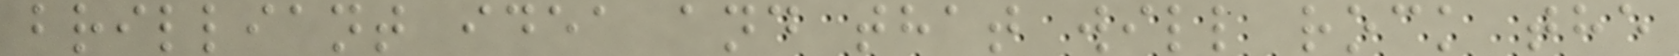brilliant idea and that will rock the
